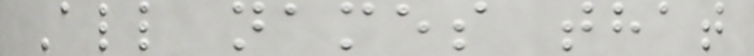All names that
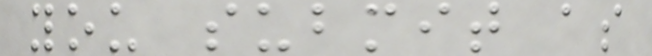you submit as
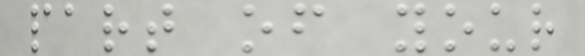part of your
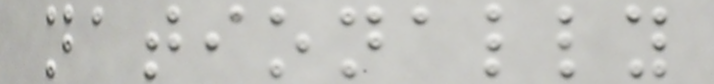nationally
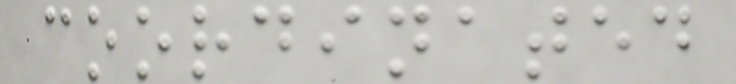coordinated
